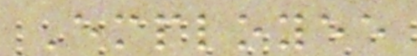Employee
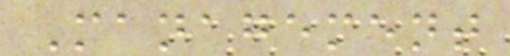Management
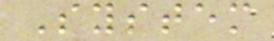System
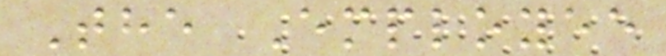The Employee
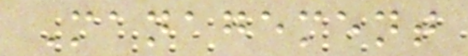Management
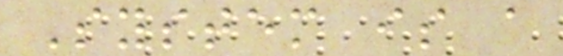System is a
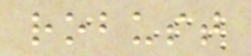robust
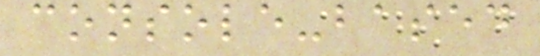console-based
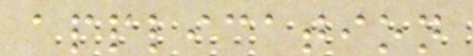application
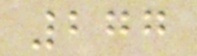277
